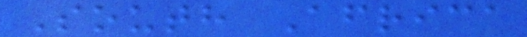South Africa
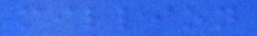million
